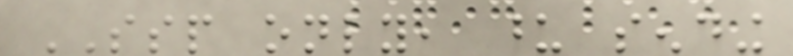SSP only, upon sending
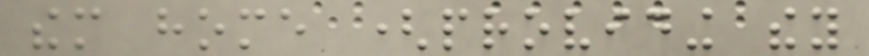them home (providing they
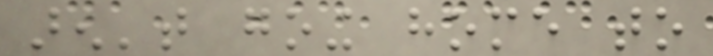aren't going home to
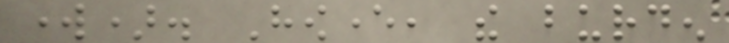work). However, the burden
